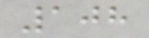108
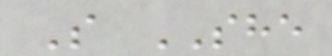S SHE
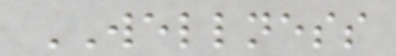WELLNESS
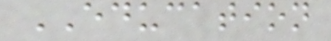EDUCATION
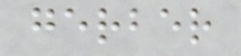gerber
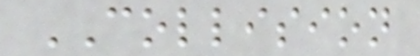COLLISION
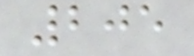205
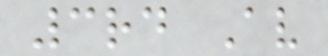3rd Av
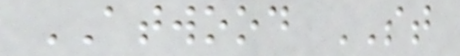ATWOOD ST
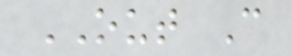OUT C
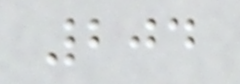204
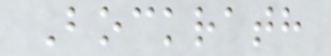Bockrath
